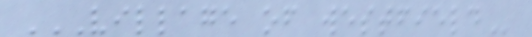VILLAGE OF WESTFIELD
